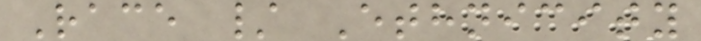Race / Ethnicity
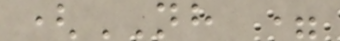(NH =
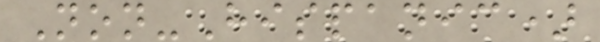Non-Hispanic)
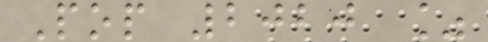Pop 2020 %
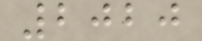2020
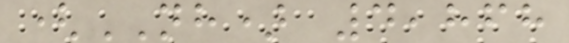(NH) 4,868
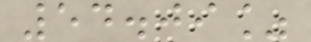54.09%
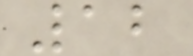12
